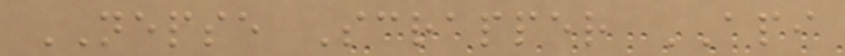NEPSE Scrapper API
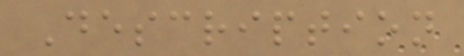Description
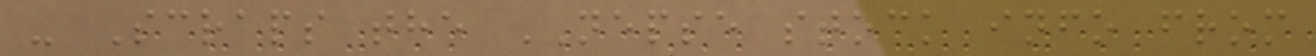- Scraps the NEPSE stock info from
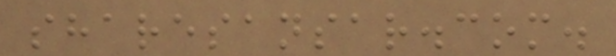sharesansar.com.
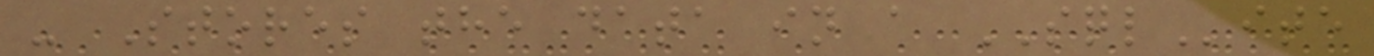- Stores the data in a SQLite
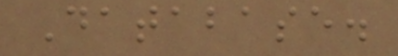Database.
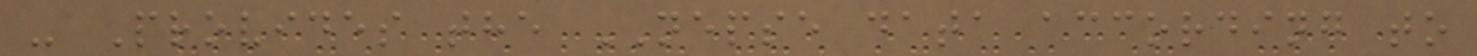- Provides the NEPSE data according to
